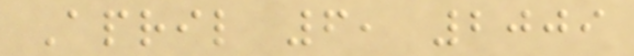April 6, 2009
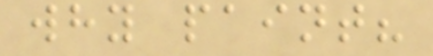why paint?
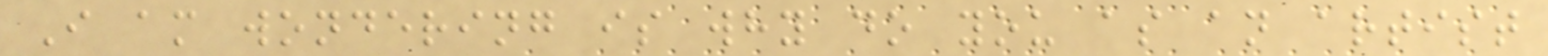I am wondering is why do you as an artist
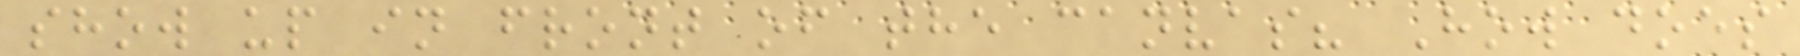show up in front of the canvas? How does
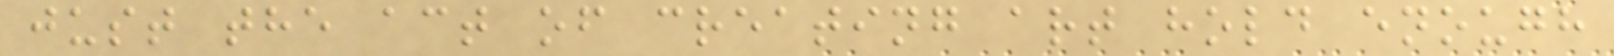just the act of creating art hold enough
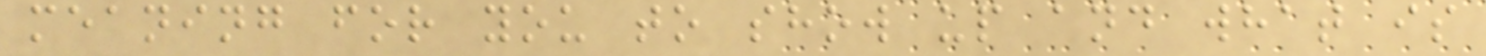meaning for you to show up and what is
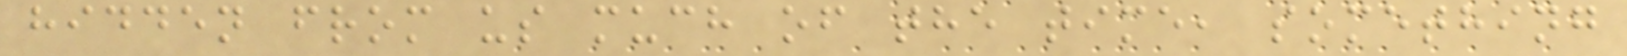hidden from us much of the time, something
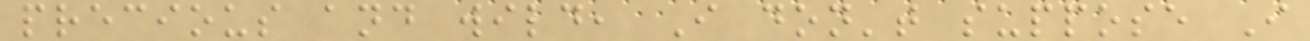precious and wild, I don't suppose I
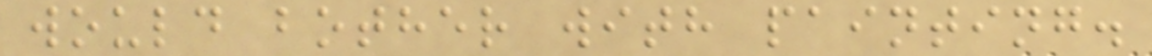would bother with painting.
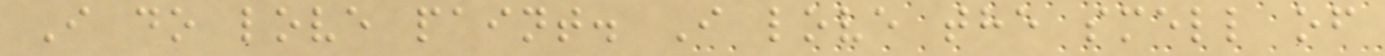I do love paint. I love the smell of
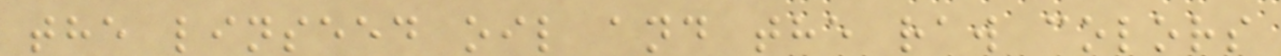the linseed oil and the raw colors
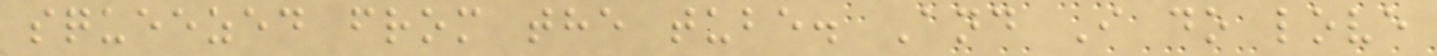squeezed from the tube. And I do love
